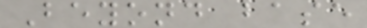Beyond base
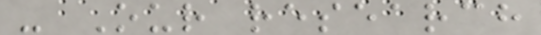- Our research
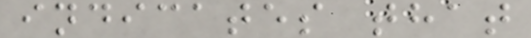indicates that
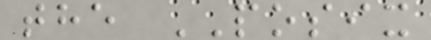the POSIX
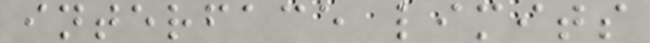interface limits
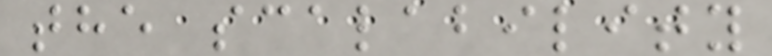the scalability
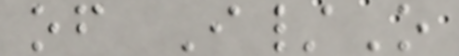of I/O
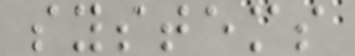systems
